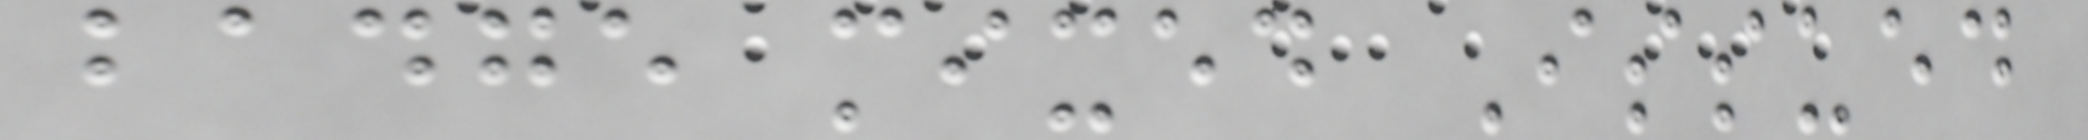badge mixed Issued
